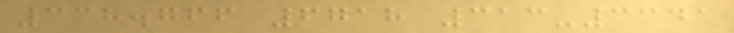338.766 6718 313-3341
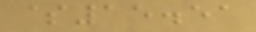$15.51
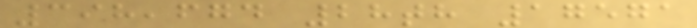398,674 28th 17571
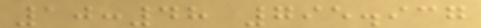10:48 795.937
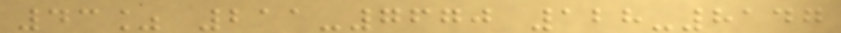43% 211-7670 128-8147
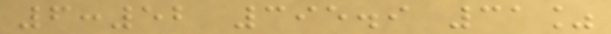6:52 395.9 31%
